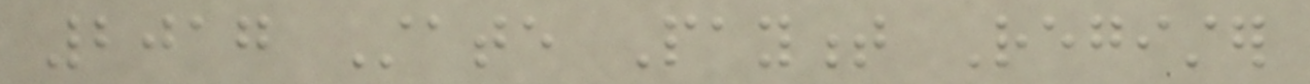2017 State Payment Register
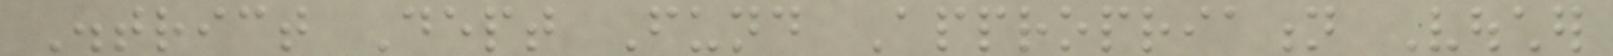District Dept Fund Appropriation Voucher
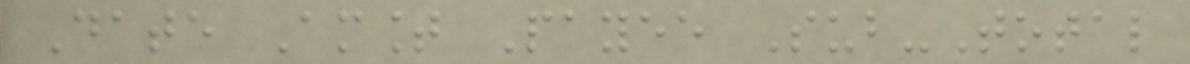Date Amount Payee Sub-Total
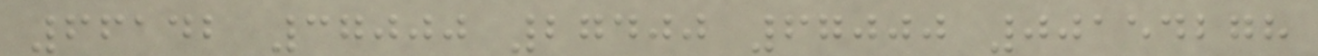66142 37000 27400 67000 00154278
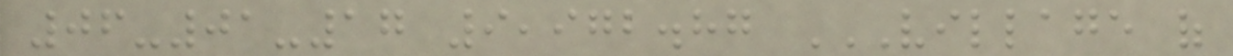06-01-17 9,972.87 VILLAGE OF
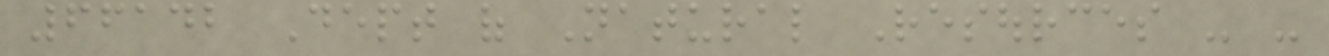66142 Dept of Natural Resources - -
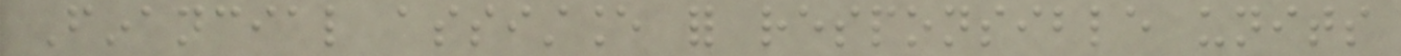Financial assistance for responsible units
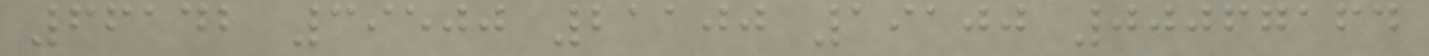66142 39500 21100 19100 00067164
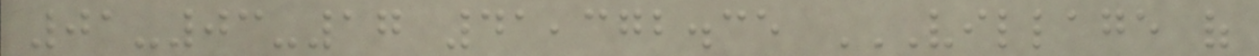01-03-17 41,372.35 VILLAGE OF
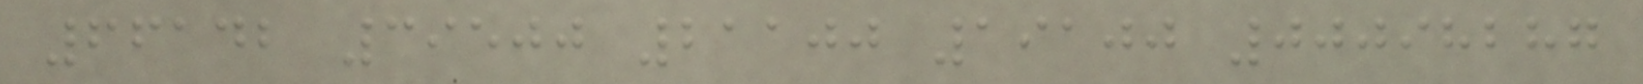66142 39500 21100 19100 00098287
